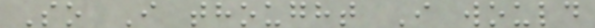So I thought I would
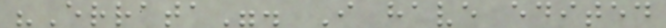"Errata". I have edited
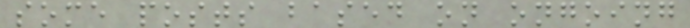some posts based on ongoing
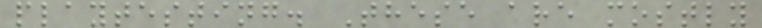playtesting. These are mostly
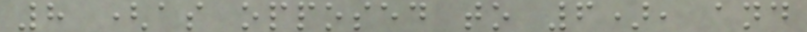8 (as opposed to 6), and
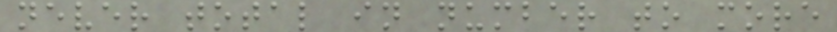never total in number to more
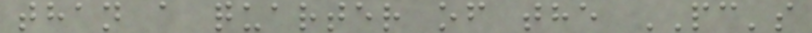than a quarter of the PC's
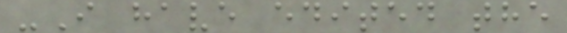-I have edited the
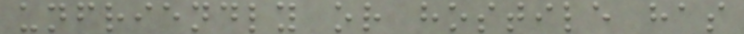unfriendly or hostile has
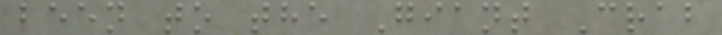been to the Giant Crab
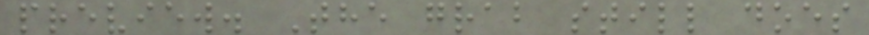preview. The grab still does
